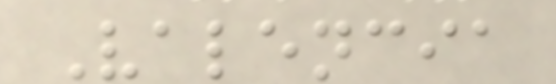Valencia
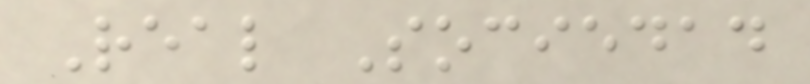Real Sociedad
